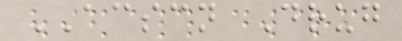ACSCN Drug
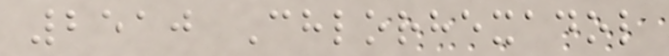2510 Chlorhexadol
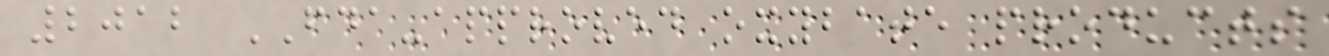2012 FDA-approved oxybate products
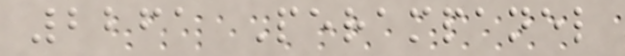2261 Perampanel
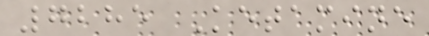7285 Ketamine
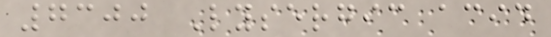7300 Lysergic acid
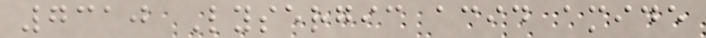7310 Lysergic acid amide
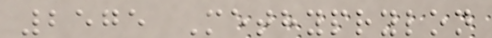2575 Methyprylon
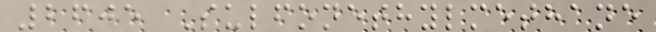2605 Sulfonethylmethane
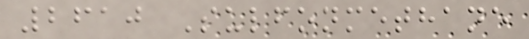2610 Sulfonmethane
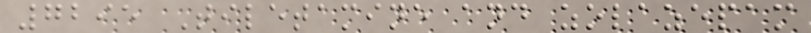7295 Tiletamine and zolazepam
